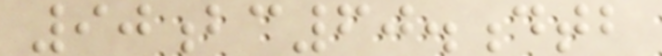90bc60.dtb
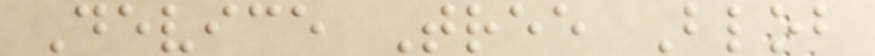Device Tree Blob
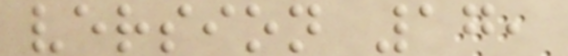version 17,
